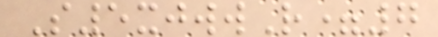S5xjwwR=7
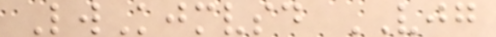LwKjmvsd VJG
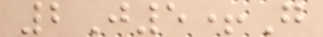2J5+G
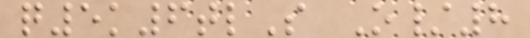q5k6tlS O/8
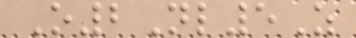O2Nl5Z
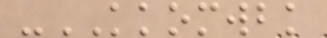-KKOMWBK
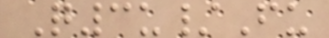Q3u/Fu
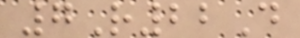7R22D
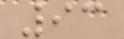93
